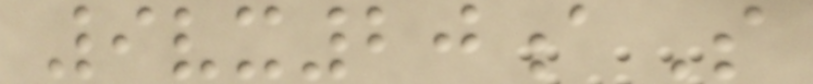9vx20aS
